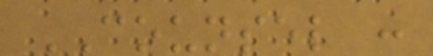COUNSEL :
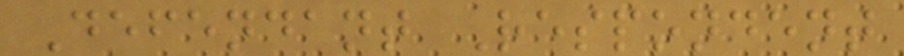Defendant Respondent
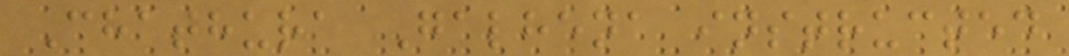Chathura Galhena instructed
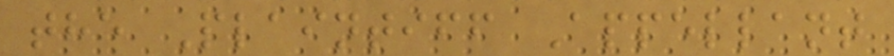the Plaintiff Appellant
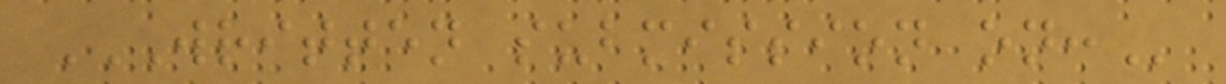WRITTEN SUBMISSION ON:
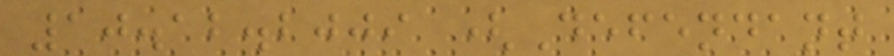10.12.2009 (Defendant
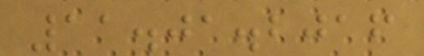11.01.2016
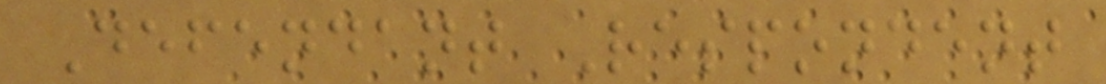Defendant Respondent
